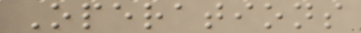Operations
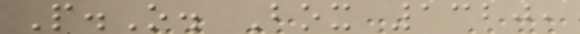P.O. Box 1320,
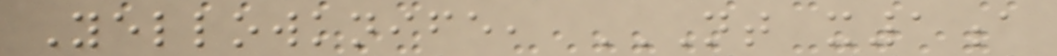Yellowknife, NT X1A
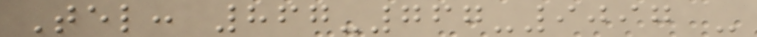Tel: 867-767-9097 -
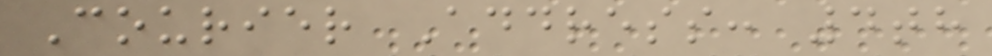Courier Address: 4th
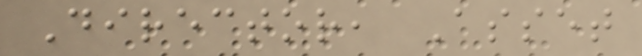Director, Asset
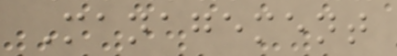Management
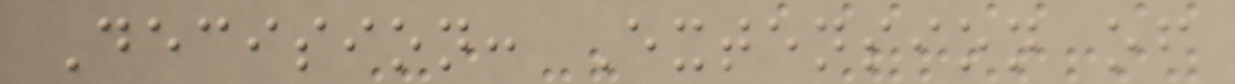Decision: Extension of
